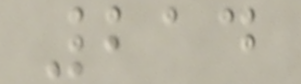214
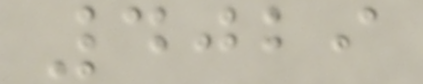4029
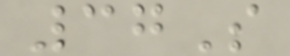37S
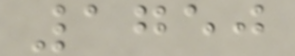1750
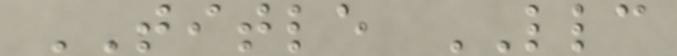TITLE LLC
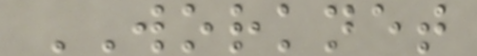WORKNET
